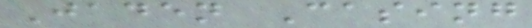Jaden Casing
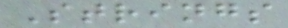Strings
